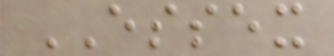ESSEX
